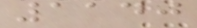1140
